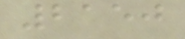2150
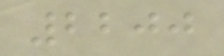2200
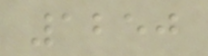1250
